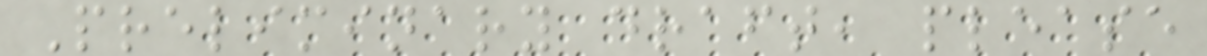Preliminary draft, please
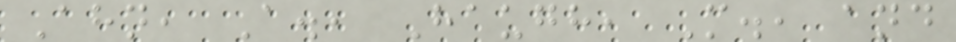Ahn, A., Haugh, M., and
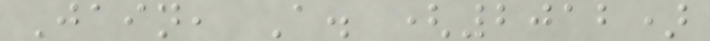Jain, A. (2012)
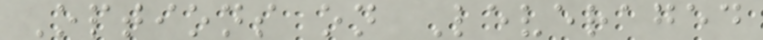Options on Leveraged
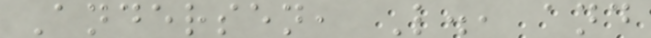Andersen, L., and
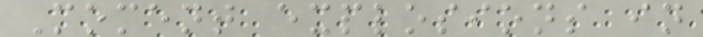Moment explosions in
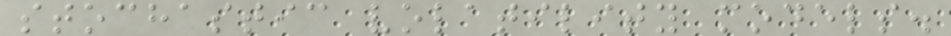stochastic volatility models.
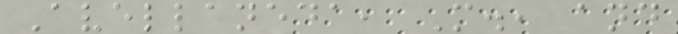Avellaneda, M., and
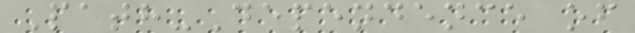Path-Dependence of
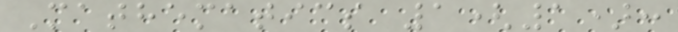Mathematics 1(1):
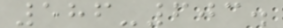586-603.
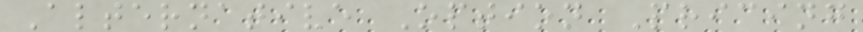Alternative Option Pricing
